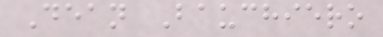Dean Bauchiero
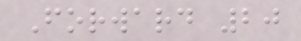Forward 20
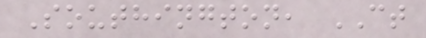Southington, CT
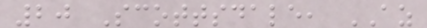20 Scottsdale, AZ
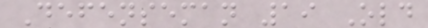Defenseman 19 Old
